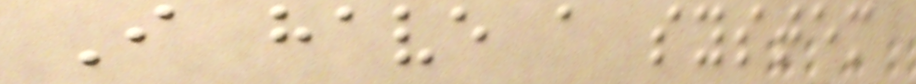I have a system
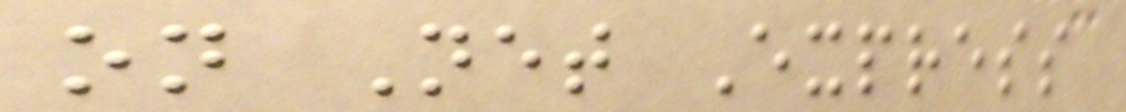on Net Express
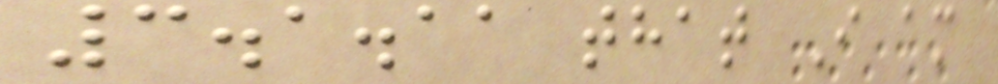3.1.11 that I am
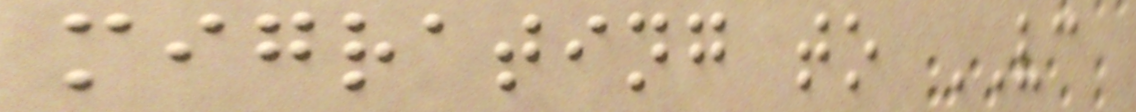migrating to VC
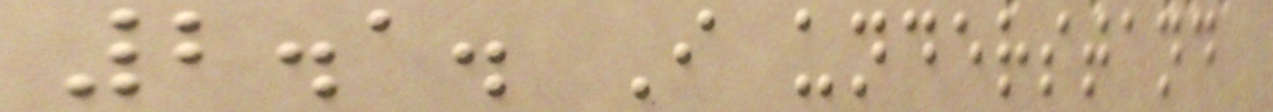2.1. I understand
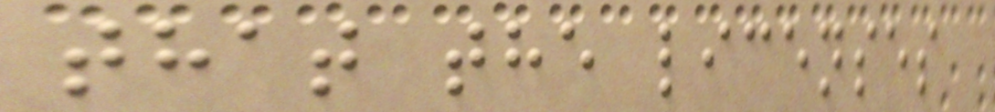that the licenses
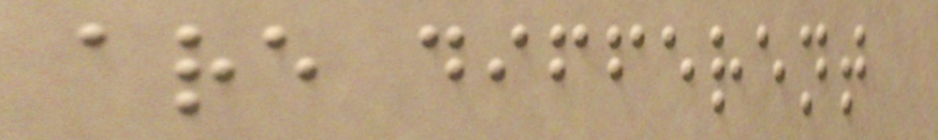are different
